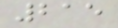215
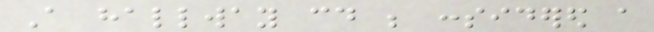A hallway could be considered a
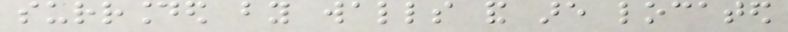surrounded by walls and are located
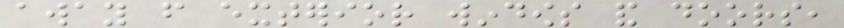away from exterior windows and doors,
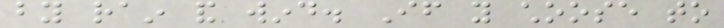by rain and wind. If you choose to
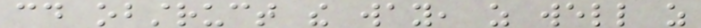could obstruct the way, as well as
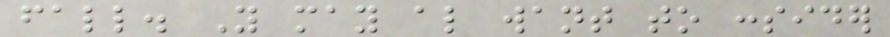fall. You may also want to consider
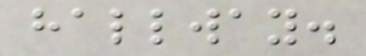hallway.
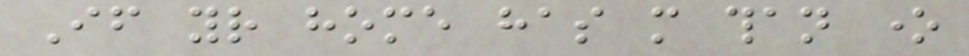If your home has more than one
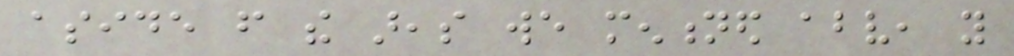aside from the areas we mentioned above, you
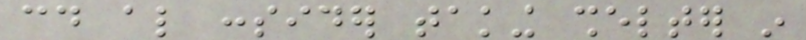could also consider taking shelter in
